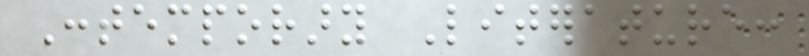Contemporary Literature:
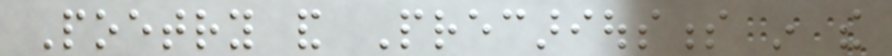Poetry and Precariousness in the
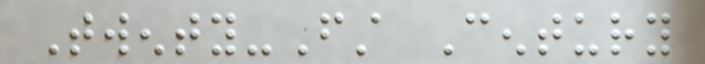Twenty-First Century
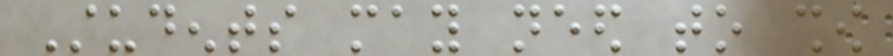Students may need to show
